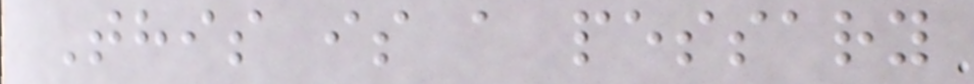This is a pessary
